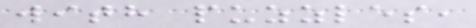with puzzles,
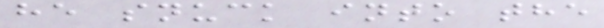he snuck into the
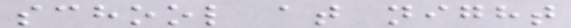school at night
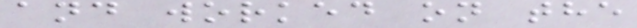and worked on the
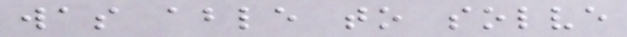was able to solve
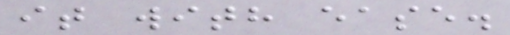it with ease.
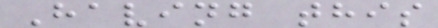Having this
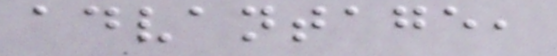advantage,
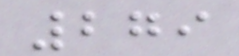279
